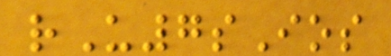rU7sIos
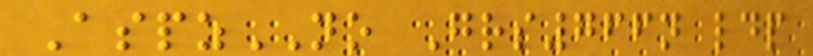AspzNO Grs766n ldp
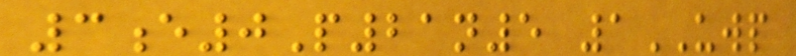3e0P21n5 1UWP
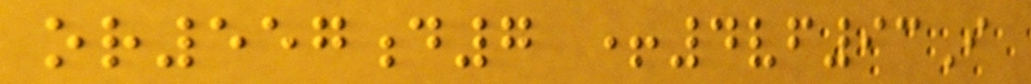or557d7 +4vf93I
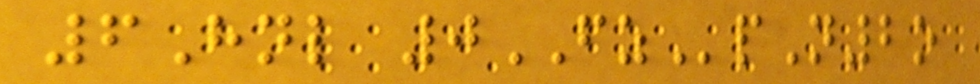6Hnl 0FZpN2o
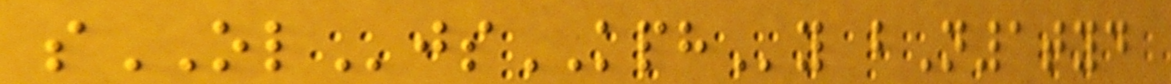sOLjsKPHy bN1tyd
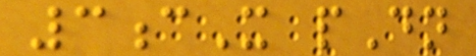3cX pDn
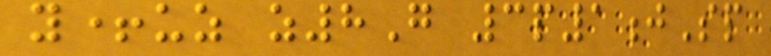y+uz z8G 3p1jSp
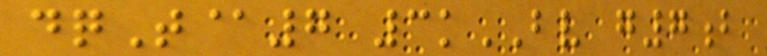dqT@7 3kBV g7b
